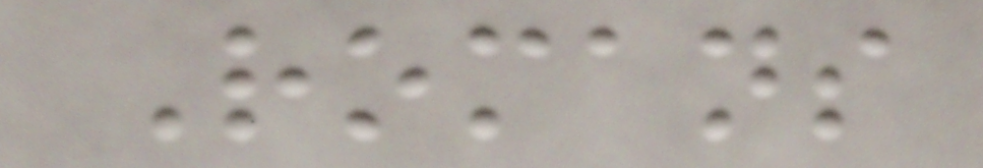Romans
